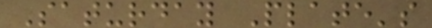Saturday Plate's
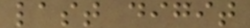last digit
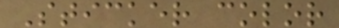Sticker color
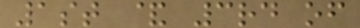1st & 3rd of
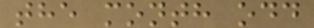the month odd
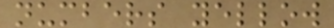numbers yellow
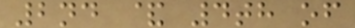2nd & 4th of
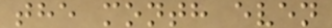the month even
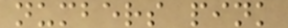numbers pink
